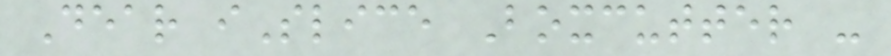Dear iSlice Boxcutter -
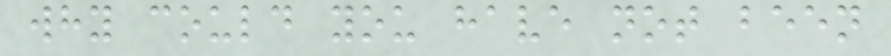why could you have not been
